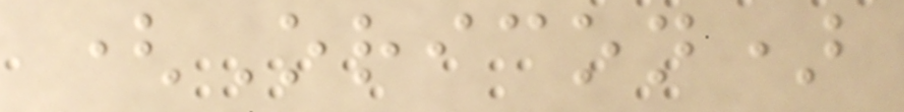(Oricon)
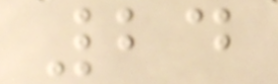24
